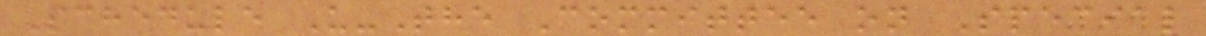Schedule U-The Committee on Special
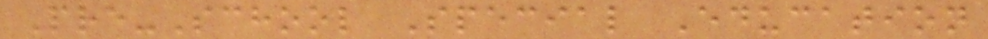Pre-School Special Education
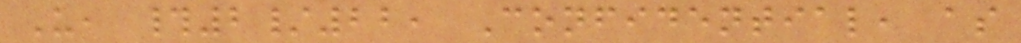U, #2/22, Confidential, as
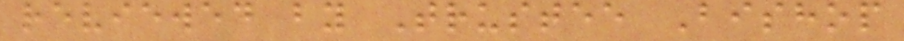reviewed by Trustee Bishop
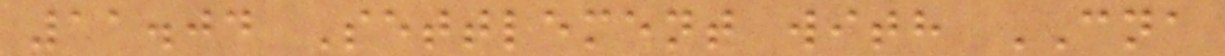11.04 Settlement with CNA
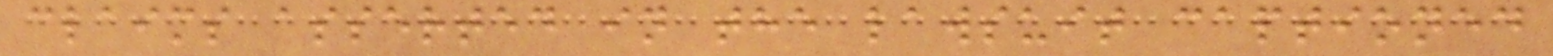claims asserted in the lawsuit captioned
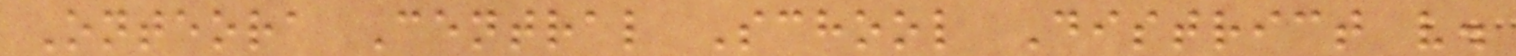Onteora Central School District v.
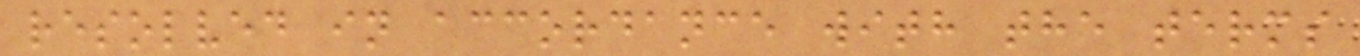resolved in accordance with the terms
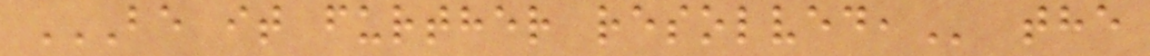BE IT FURTHER RESOLVED, the
